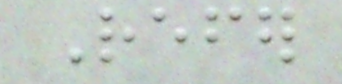Refer
